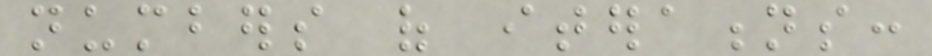numbers of iterations:
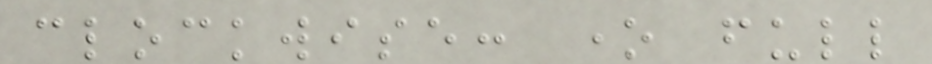clockwise: one full
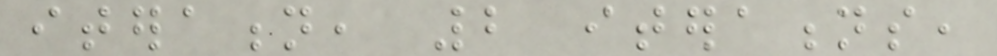iteration, 2 iterations,
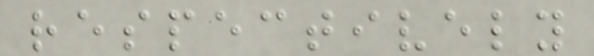respectively
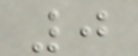0
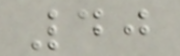40
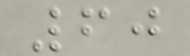60
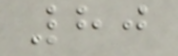80
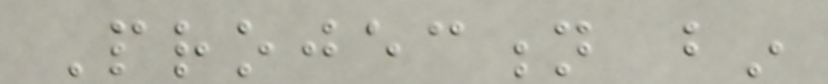Projection bin
